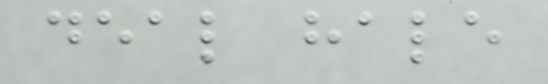deal hale
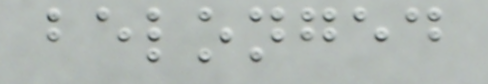belonged
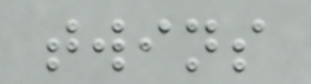twins
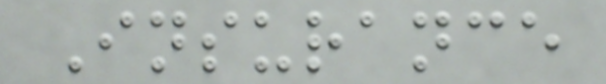Insurance
